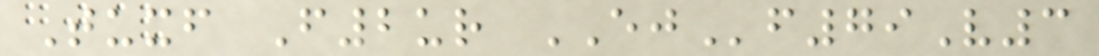Tuxf F2ur EJf79V3
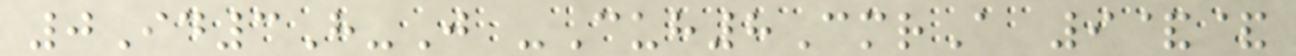0Id3H-J -Cuh8CmrA 9&&
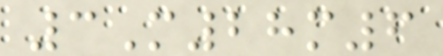3M28m6
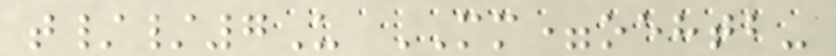t//7U MM=oehtb-
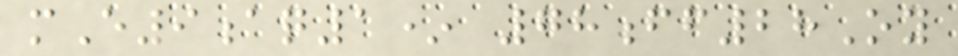mE9aq1* 78ff28Oy
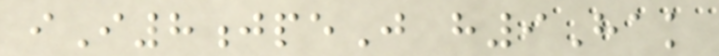iI8jpeJ h9Hak
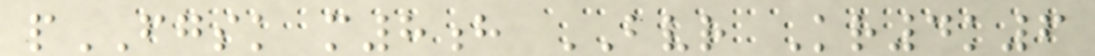pFGSK m8h BVR Kr4k6
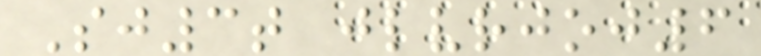Sj3t jlvrjoj6
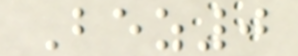Bez0
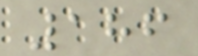186
